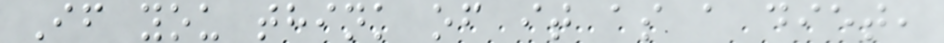If you think of it as a diet,
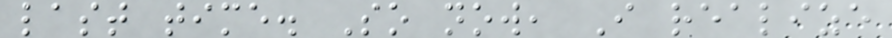last time. So now, I realize
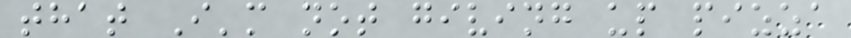that I'm not giving up pizza
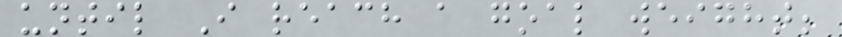until I reach a goal weight;
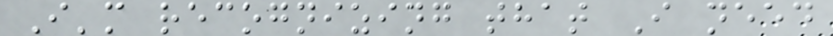I'm recognizing that I need
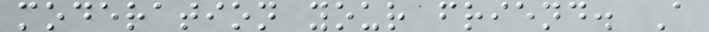moderation your friend. A
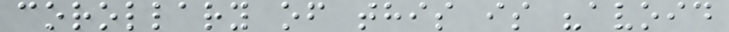corollary of this is "avoid
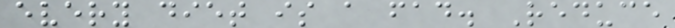every diet is a fad. Reduce
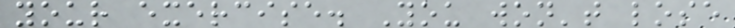your exercise. You won't lose
